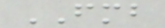FMB
